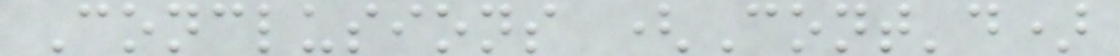Conclusions (Cont'd)
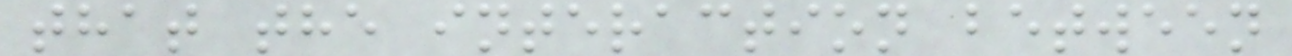that the interaction between
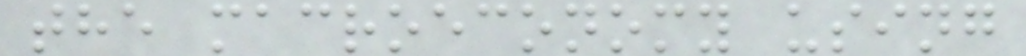the macroeconomy using
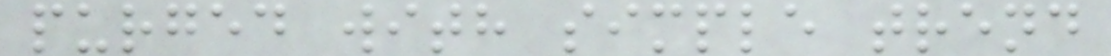purged with simple trend
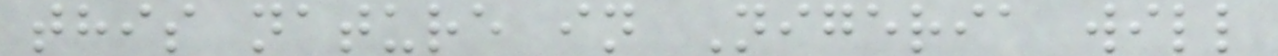this nature in Nigeria will
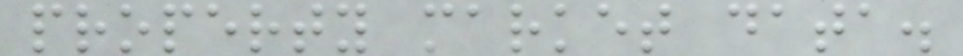property market data.
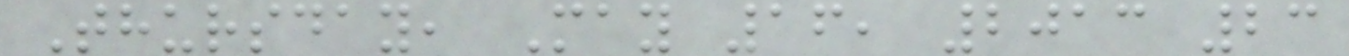Thursday, May 16, 2013 23
